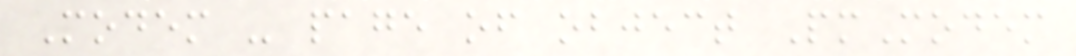Modem - page of object PmModem
